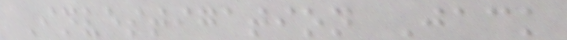Investigation Jack
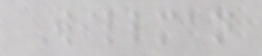Willman
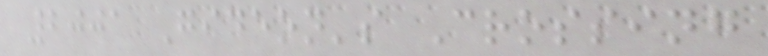2001 Gideon's Crossing
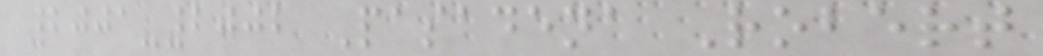2001-2002 Pasadena Robert
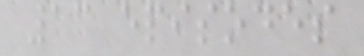13 episodes
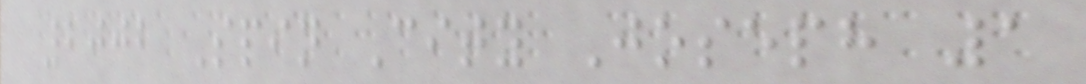2002 Spin City Joseph 1
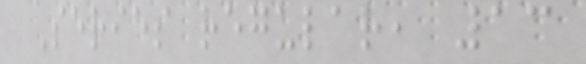Series regular, 13
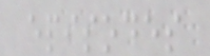episodes
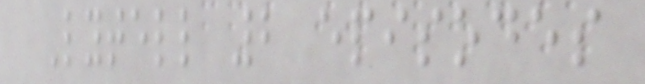Lytell 2 episodes
